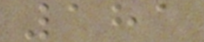181
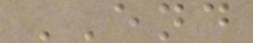END
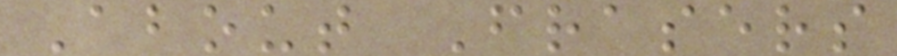About Frasers
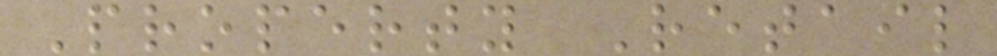Property Retail
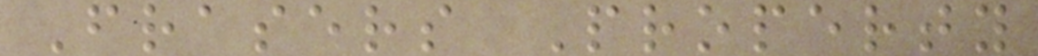Frasers Property
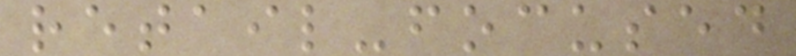retail-focused
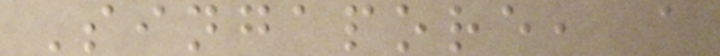Singapore, a
